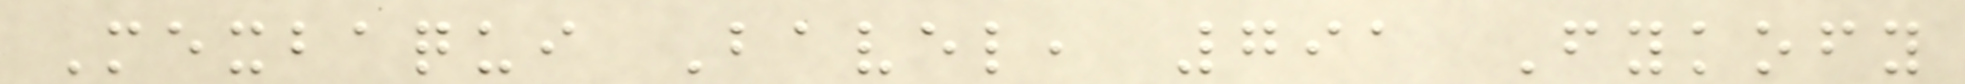Mexbaqui Bavel, 791 Fykofy
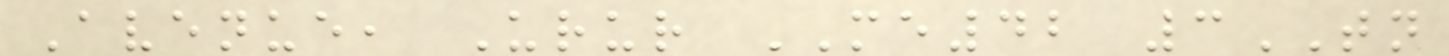Avenue, Urur ME42 3TN
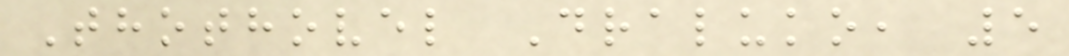Thothovel Draluko, 5
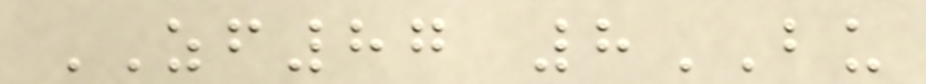ZF87 8BU
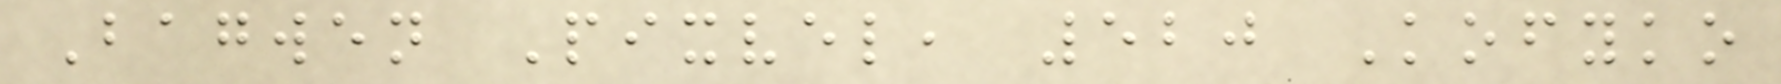Bagwen Pixvel, 520 Kofyko
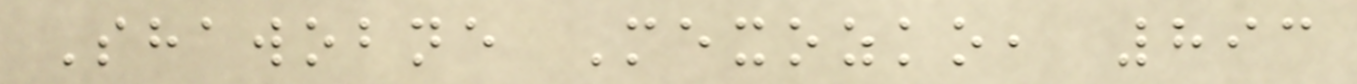Shawobne Mexozko, 893
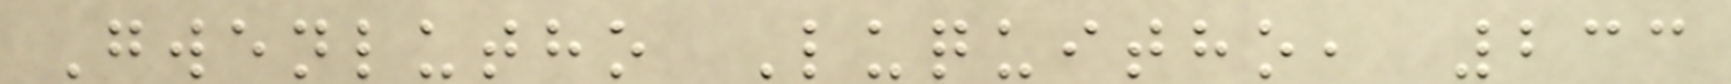Gwenlutho Luquitho, 233
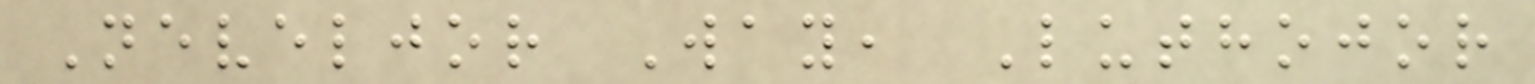Neveljor Way, Luthojor
